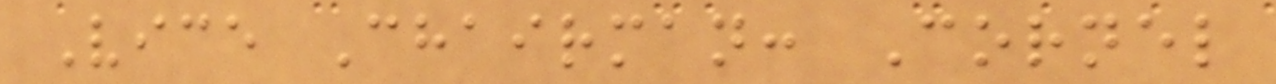Vice Chairman: Cornel
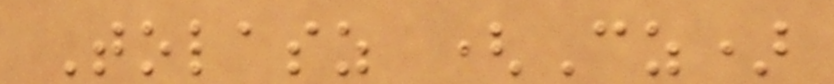Tolasz (Cz)
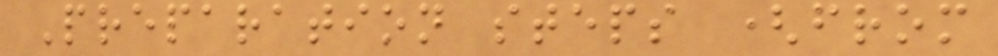Preparation steps (from
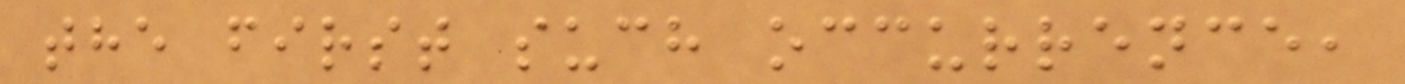the first such occurrence,
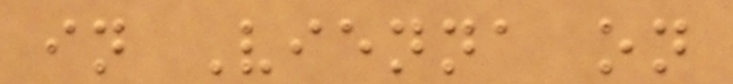in Vienna on
